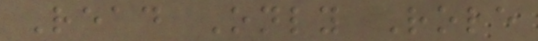Read Only Role
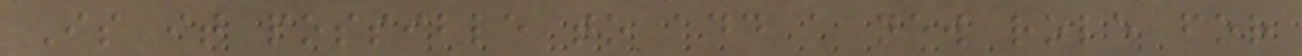Is it possible to add a new role for
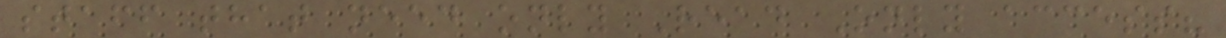staff that need only Read Only access?
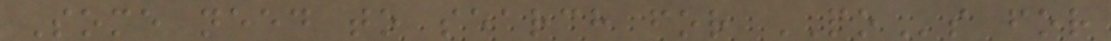Some need to search for POs for
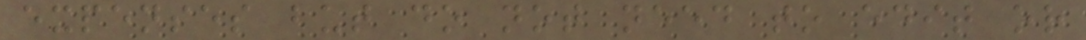expenses but do not need to edit or
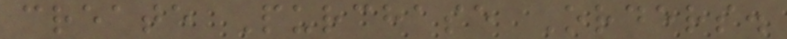create Purchase Orders.
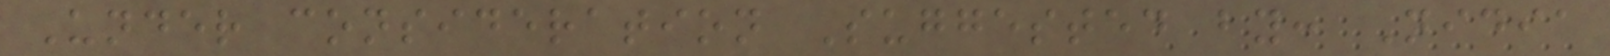Under consideration Suggested by: Nidia
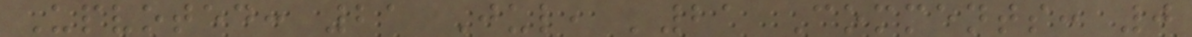Upvoted: 21 Jul, '21 Comments: 0
